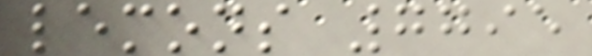lemons 7795
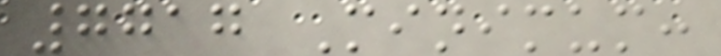7717 Minimum:
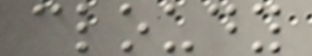cloudy
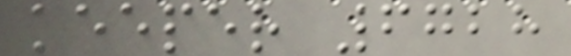keeper 6728
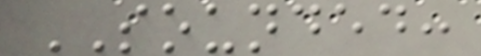SOUNDED:
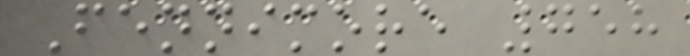Fennimore 758
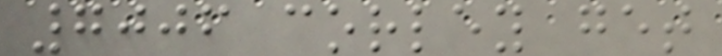7006 corley get
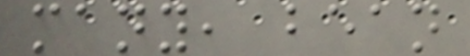many, bean
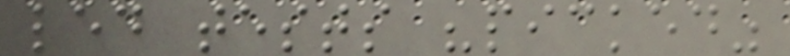led tests "picked"
